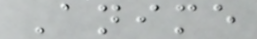Anime
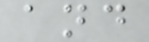and
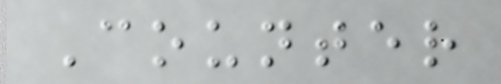Counter
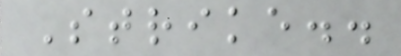Strike..
